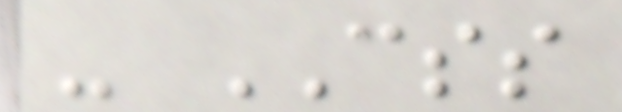- CSS
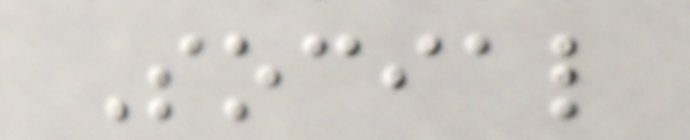Social
